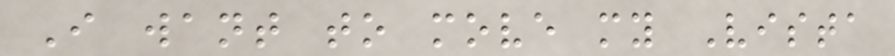I want to move my Vista
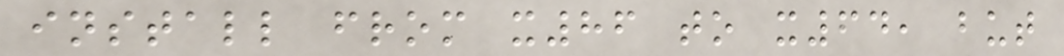install from x86 to x64, but
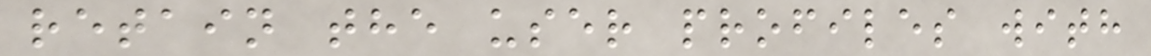retain the user profiles with
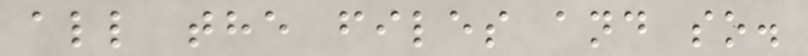all the files and so.
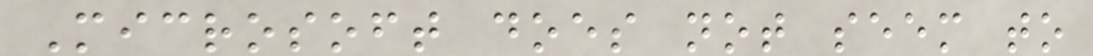Microsoft does not seem to
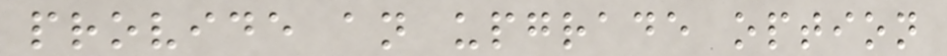provide an upgrade option
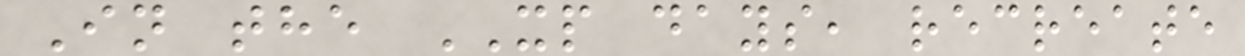In the XP days, recreate
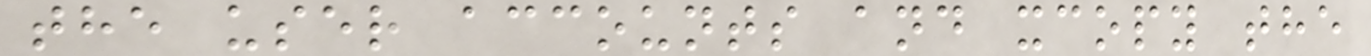the user accounts and xcopy the
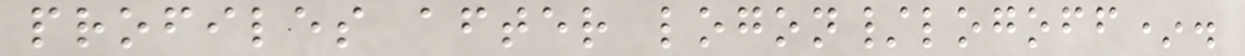profiles after logon/logoff*.
